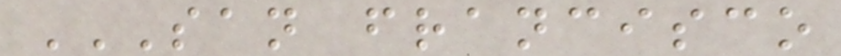SAN FRANCISCO
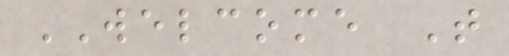WELCOME T
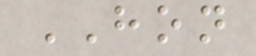HON
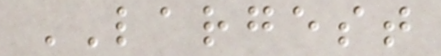LARGEST
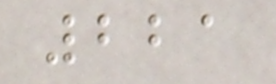221
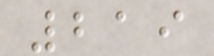219
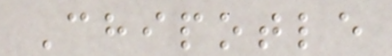Chipotle
